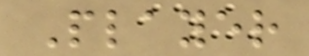Player
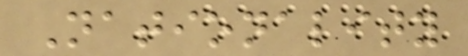Nationality
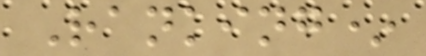Ranking*
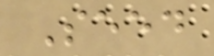Seed
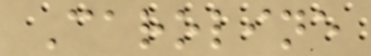Caroline
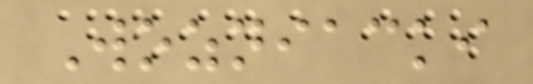Wozniacki
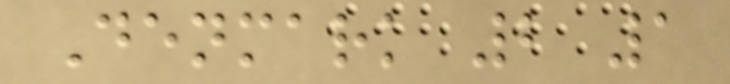Denmark 2 1
